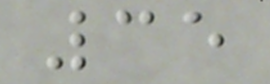35
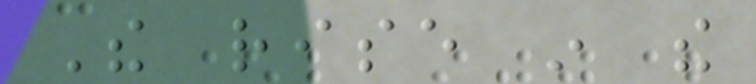The rise in the
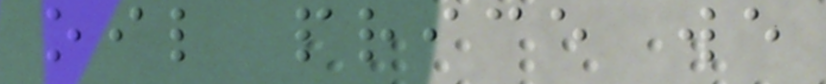oil price we
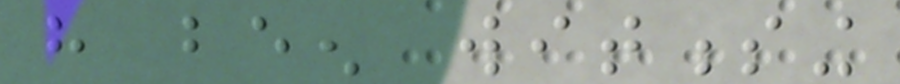have been witnessing
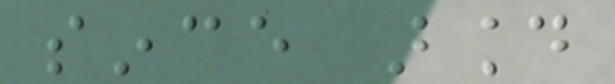since around
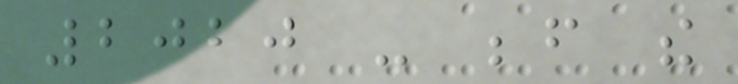2020 - before the
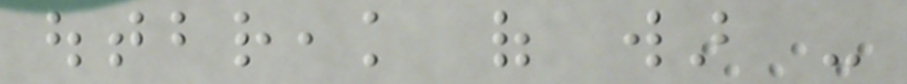outbreak of war -
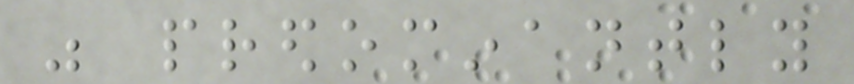was predominantly
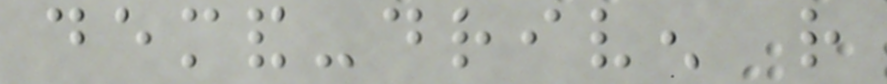demand-driven rather
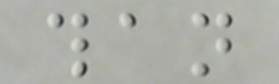than
